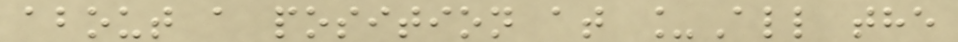about a position at _All the
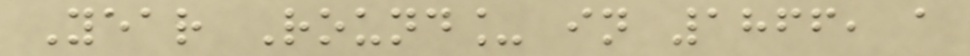Year Round_ in 1866, a
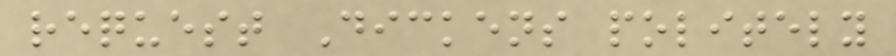request Dickens politely
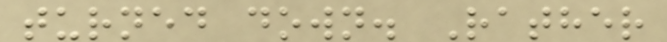turned down. Rather
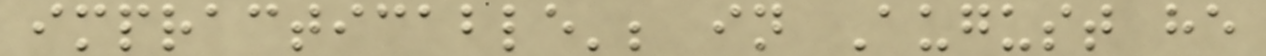impracticable'; in August he
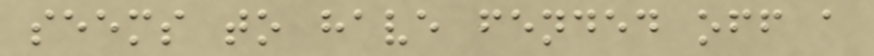seems to have fended off a
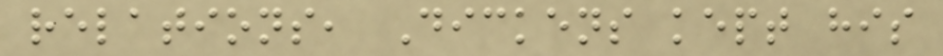relations, Dickens kept his
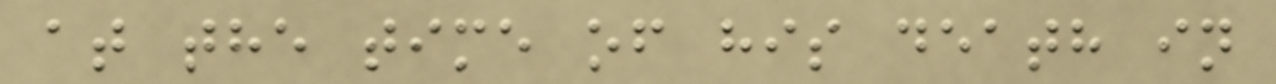at the time of his death in
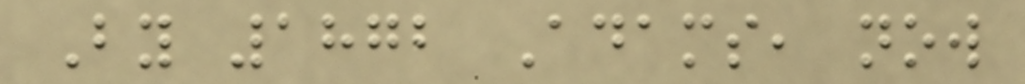By 1872 Adams, now
